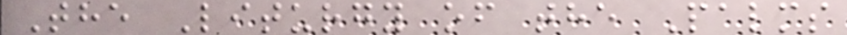The Liturgy of the Palms
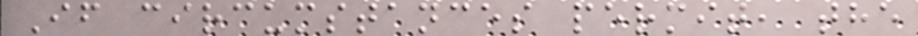If circumstances permit, the
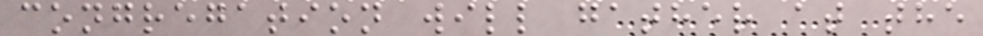congregation will gather at the
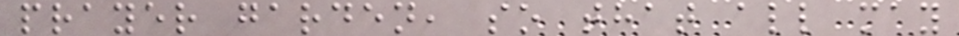prayer garden, so that all may
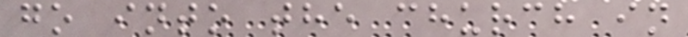go into the church in
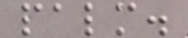palm.
